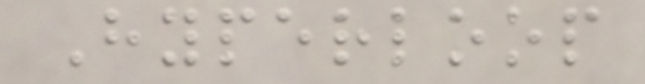Hyperloop
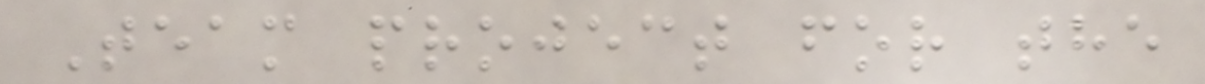Team project for the
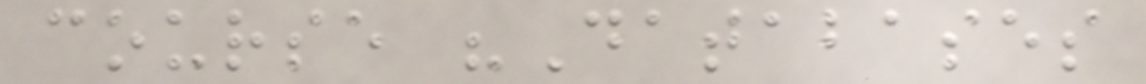course "Databases
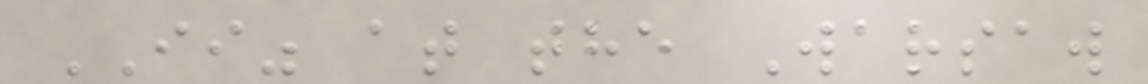II" at the Warsaw
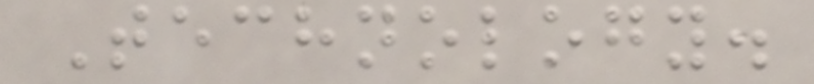Technology.
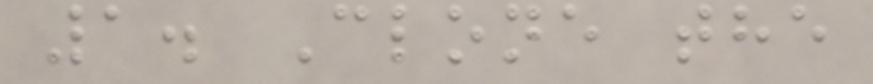1. Clone the
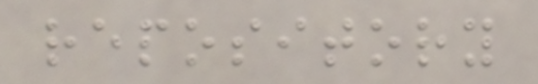repository
